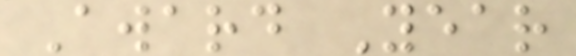Award Year
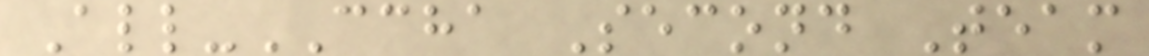All-CCHA Second Team
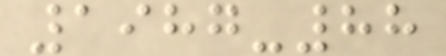1987-88
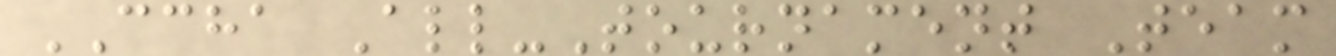CCHA All-Tournament Team
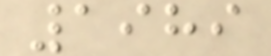1989
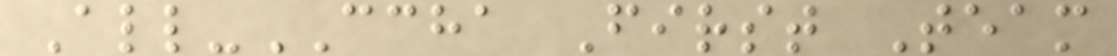All-CCHA First Team
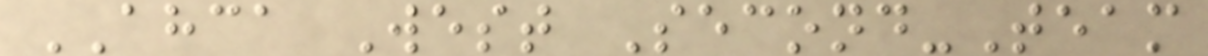AHCA West Second-Team
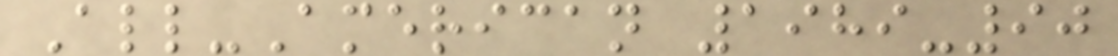All-American 1989-90
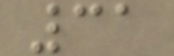31
